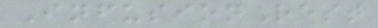InfusionRest
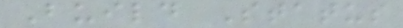Build Status
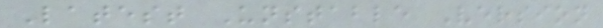Latest Unstable Version
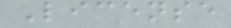License
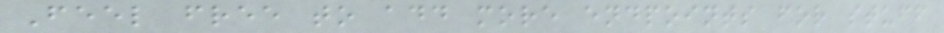Feel free to add more endpoints for stuff
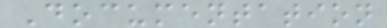Documentation
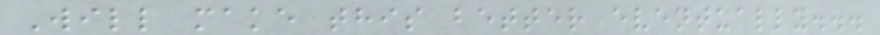Will make this better eventually...
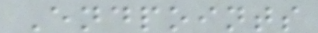Endpoints
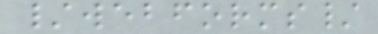/webforms/
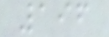196
